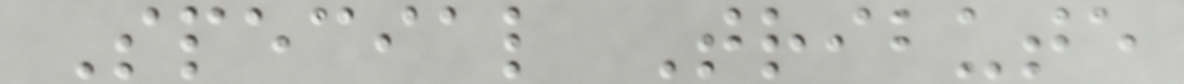Special Tribute
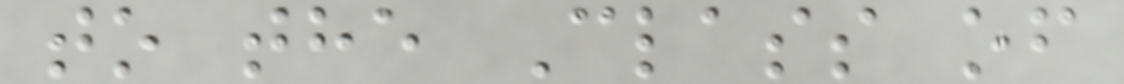to the Class of
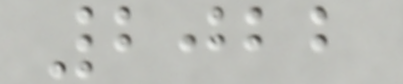2022
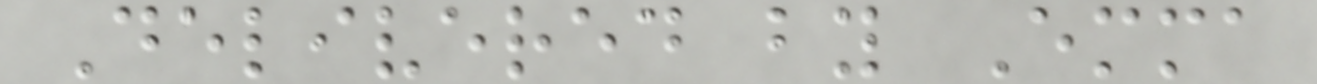Delivered by Emma
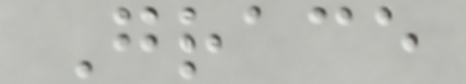Grace
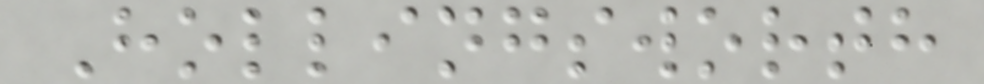Hollingsworth
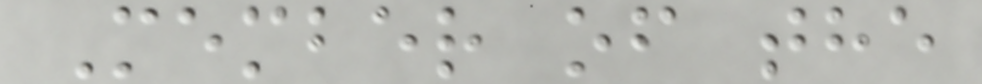Member of the
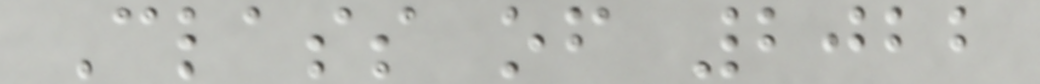Class of 2022
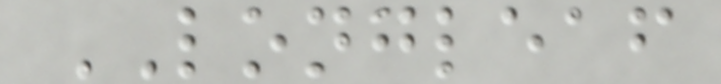LONGLEAF
